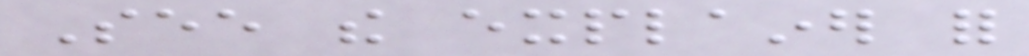See the explainer for
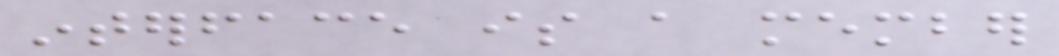interface is a member
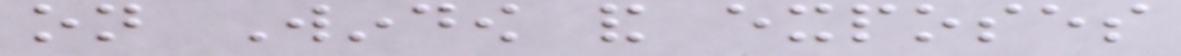on Window and exposes
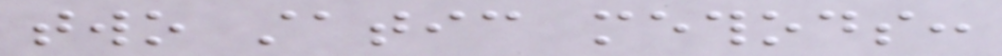two static methods:
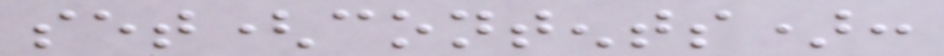set(contents):
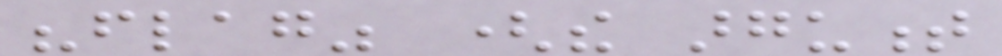"flag" (the argument
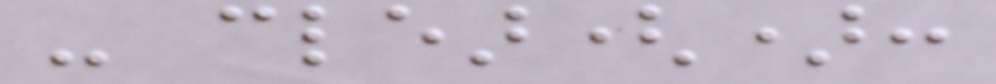- clear():
